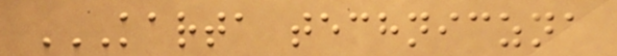KARTA TECHNICZNA
